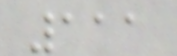111
